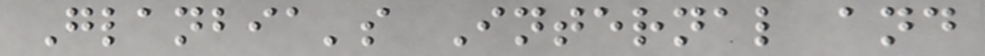Glanbia's Internal and
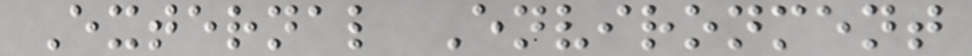External Environment
